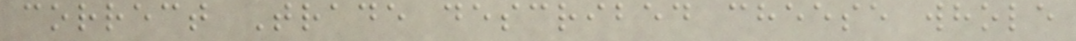correct Trade described cheese whole
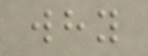why
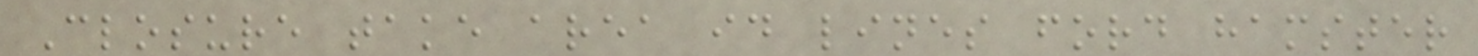Closure take area id lines ford hamster
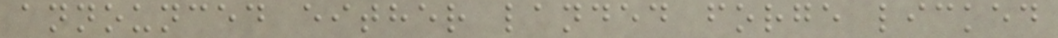announced either landed forge licked
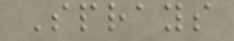Sprays
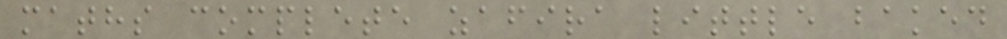maths complete zafira little baked
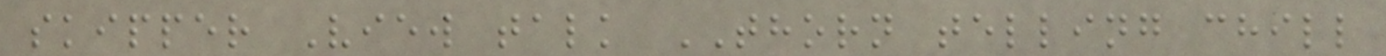skipper View talk THORN telling chill
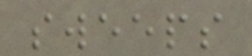sweeps
